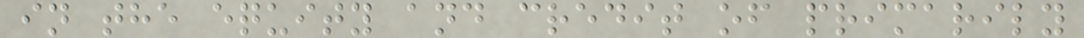in the equity and credit of primarily
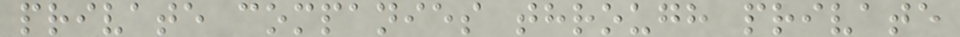private companies through private
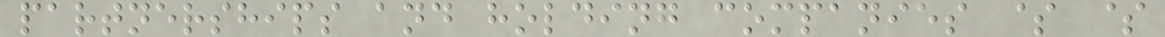partnerships and holding companies $ $
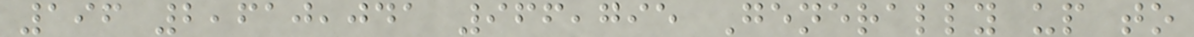196 2,610,041 966,795 Generally up to
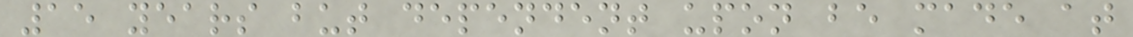15 years but dependent upon be made at
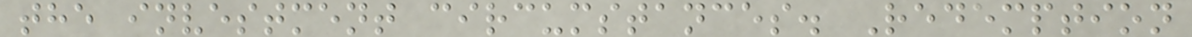the investment circumstances. Redemption
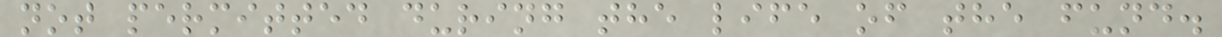not permitted during the life of the fund.
